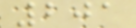201
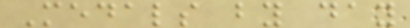Medals by day
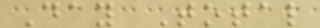Day Total
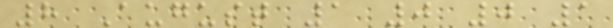8 August 1 0 0 1
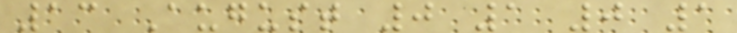13 August 0 1 0 1
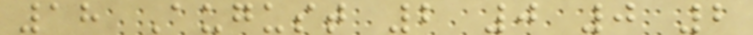18 August 2 0 0 2
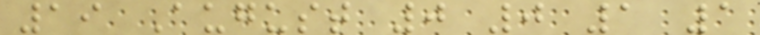19 August 0 0 1 1
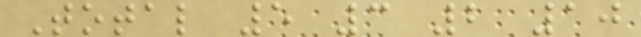Total 5 3 2 10
